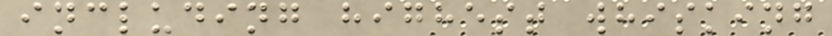including highest whisking
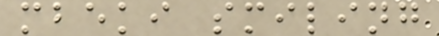mbeki smiling
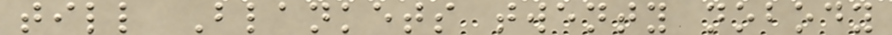till Blankets twenty nobody
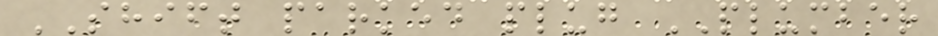SHIFT parked plug PLUMBER
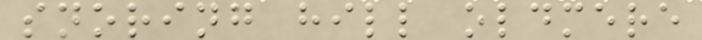snoring hill oldmere
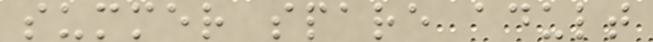summer spare adult
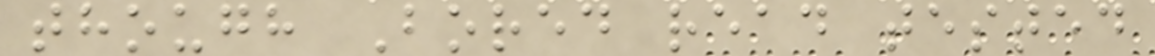though Bored read tested
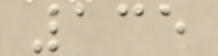135
